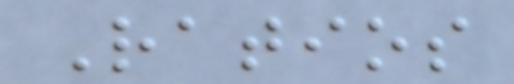Ratios
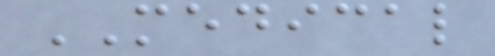MEDICAL
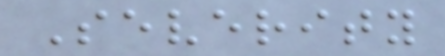Severity
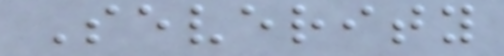Severity
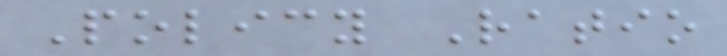Policy Ratio
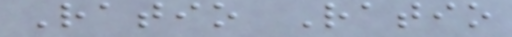Ratio Ratio
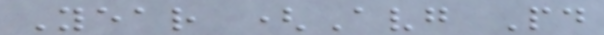Year (Avg Pd
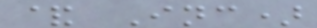& Inc)
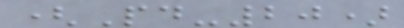(Pd-20)
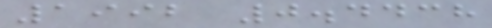1992 0.4438
